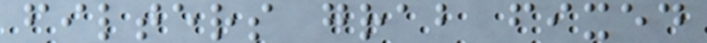filters grab fixed
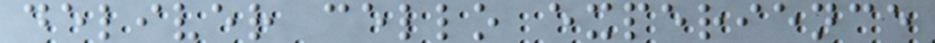deliver cello experience
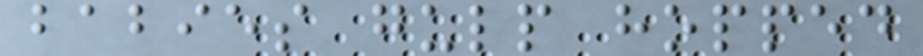babies gulp hopped
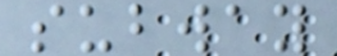subway
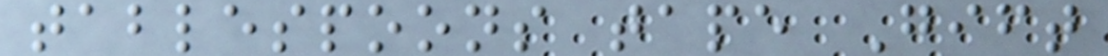tablespoons tape Gift
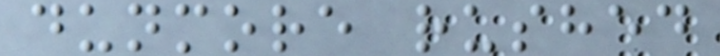dunmore rushed
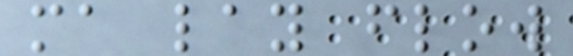ma lay flow
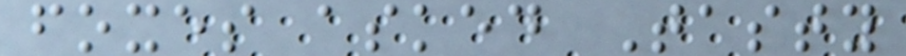foxes asked Tasty
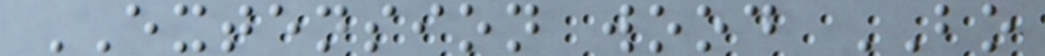EXTENSION wood BO
